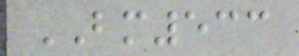BM533
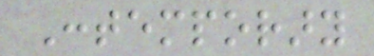Contemporary
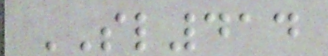SL414
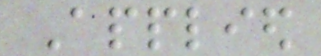Applied
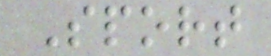Sport
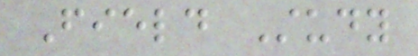Field Study
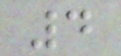4
